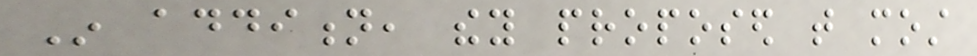In addition, they proposed that most
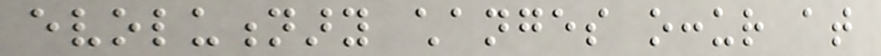evolutionary changes occur at
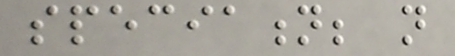speciation; not
